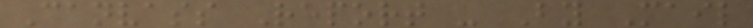Canvass Report - By Mail
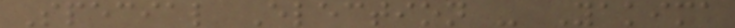Special Election - Yakima
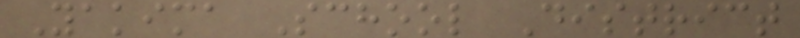Yakima School District
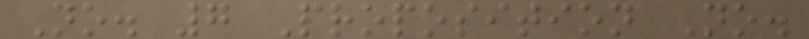No. 7 Proposition No.
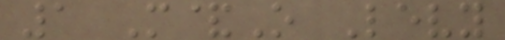1 M&O Levy
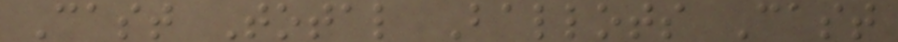Cast Total Ballots Cast
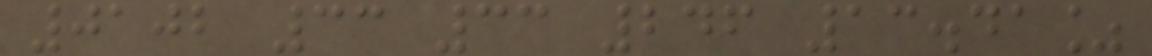0102 33 33 246 13.41%
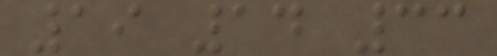19 14 33
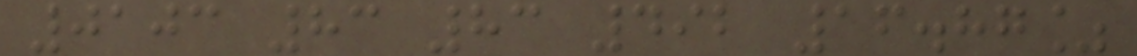0103 83 83 492 16.87%
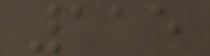115
